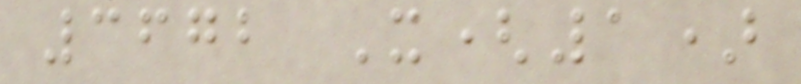3672 X(1)
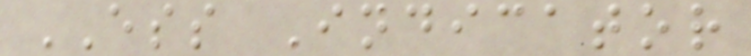ESS Indicator
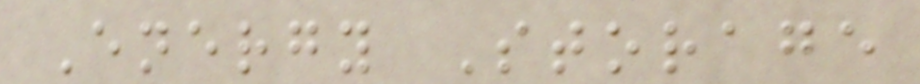Energy Storage
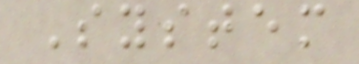System
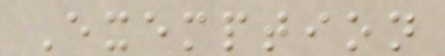Exemption
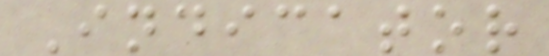Indicator
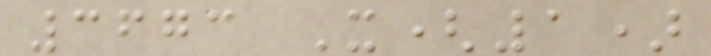3673 X(1)
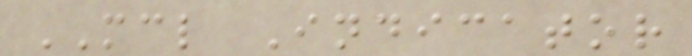MCL Indicator
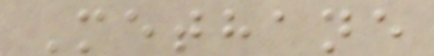Methane
